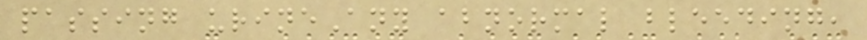passing urineAny abnormal bleeding,
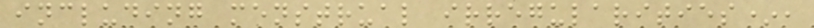including menstrual irregularities*,
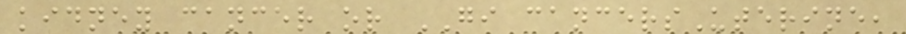kidney cancer or GI cancersUterine,
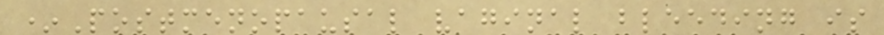*Postmenopausal vaginal bleeding is
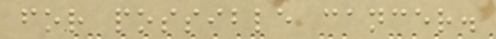for possible cancer.
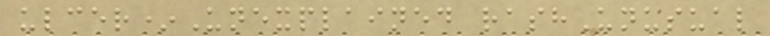ulcer*Unexplained rashUnusual
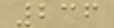236
